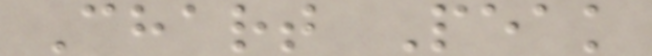Chart Peak
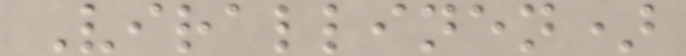Virallinen)
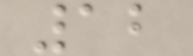12
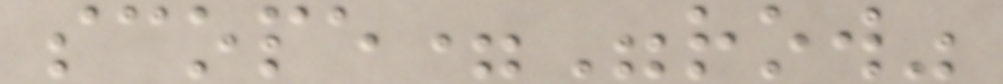scope="row"
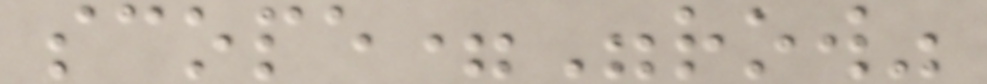scope="row"
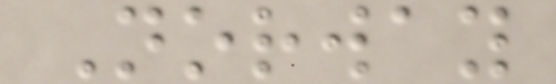Norway
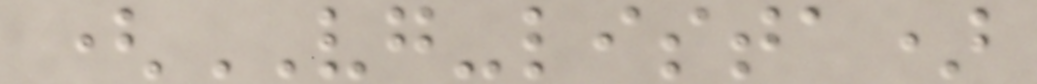(VG-lista)
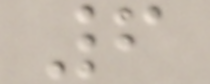6
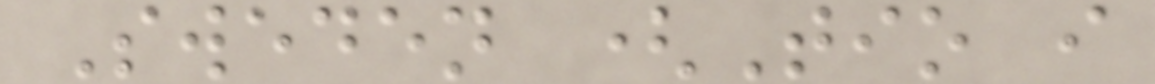Sweden (Tio i
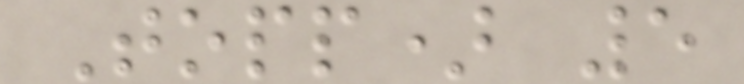Topp) 5
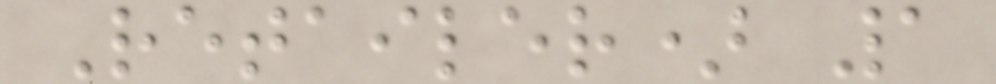Retailer) 1
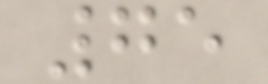75
